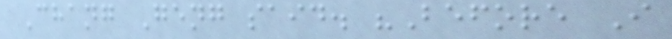Chang Geng said. "Before I
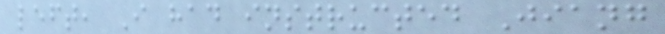left, I had instructed Jiang
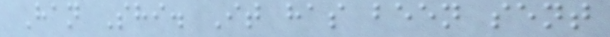Han Shi. It has been sent
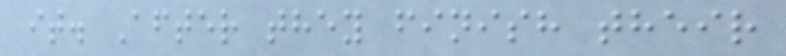it. After they finish their
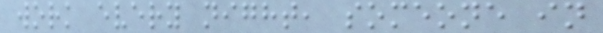work every night, someone in
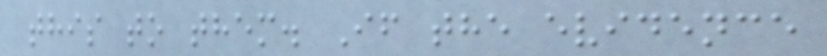this to them. If the evidence
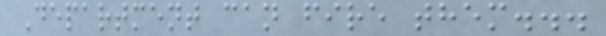Department can fire them...
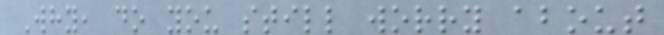Why, do you still worry about
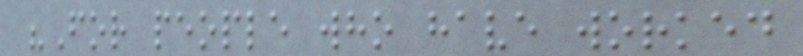"For people who have worked
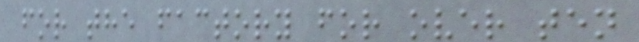for the factory for over ten
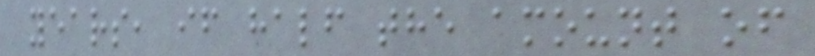years, if half the amount of
